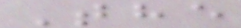The
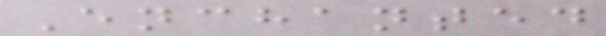Enchanted
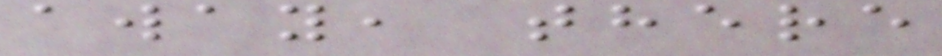away, there
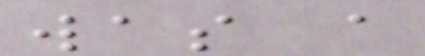was a
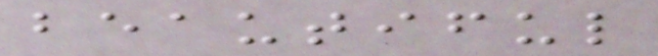beautiful
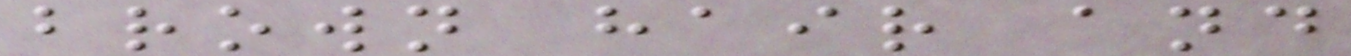brown hair and
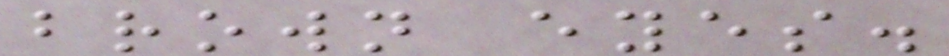brown eyes.
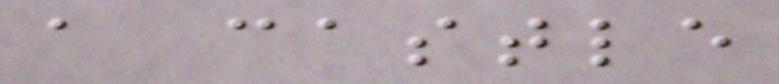a castle
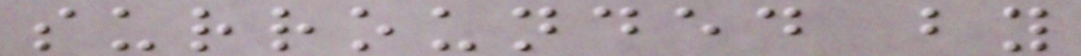surrounded by
